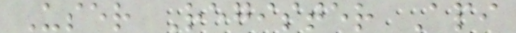User Register Api
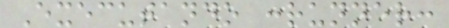Executando :runner:
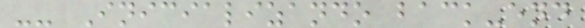-- Inicializando back-end
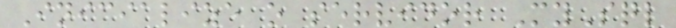Inicialize o servidor MySql
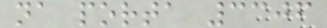na porta 3306
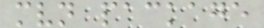mvn package
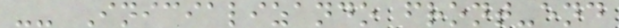-- Inicializando front-end
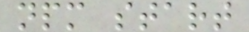npm start
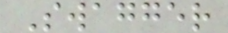Swagger
